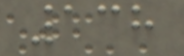138
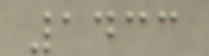1433
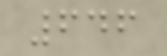646
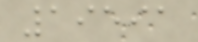19591
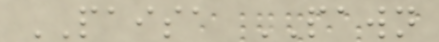PAISA PAWN
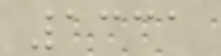1331
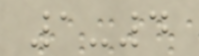1-4
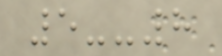5--8
